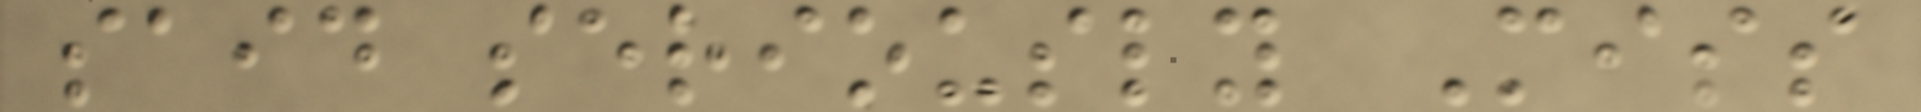said seriously Miss
